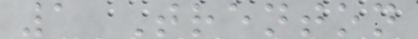1 Trenton
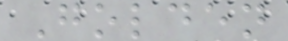Golden
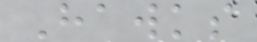Hawks
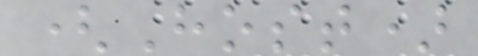(Host)
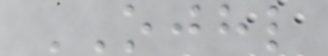OJHL
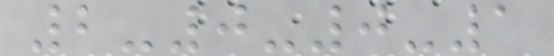2-0-0-1
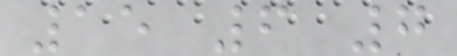15 6 7
